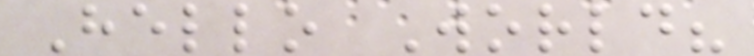Hello World?
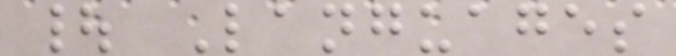| Languages
